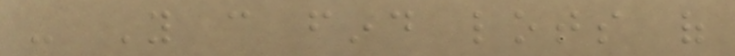- You can find lots of
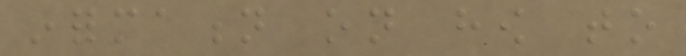information on how to
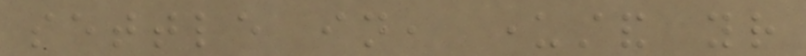settle in, understand your
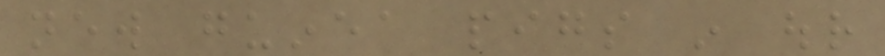new guinea pigs in our
